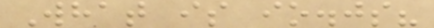What is io.js?
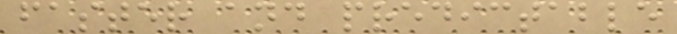faster and predictable
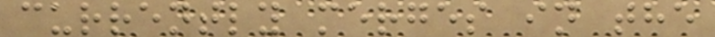currently merges in the
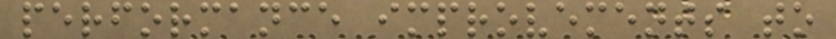performance improvements to
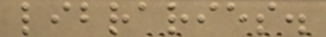libraries.
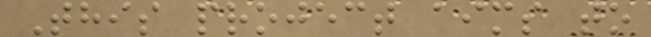This project aims to
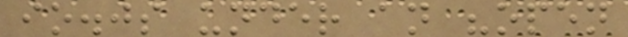io.js under an "open
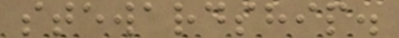stewardship.
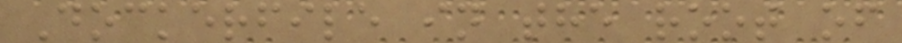Dockerfile in the root of
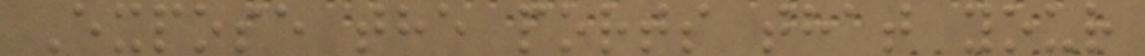Expose the ports that your
